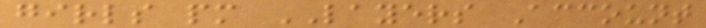girls pm LAYERS Account
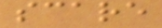scare
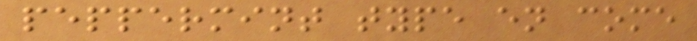peppermint type en come
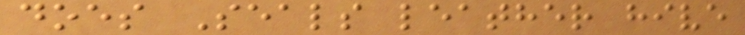does Seals leather hive
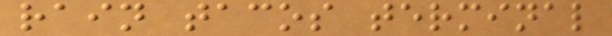rain tacos terminal
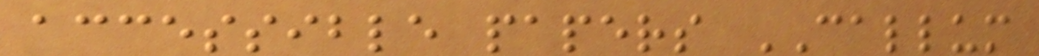accessible papers CALLUM
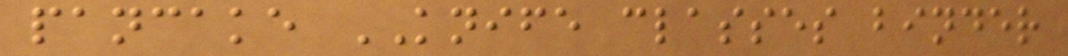pancake KNIFE classes binder
